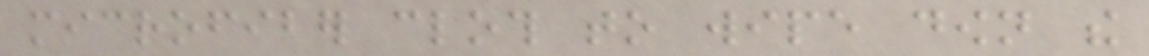microfiber cloth to wipe down the
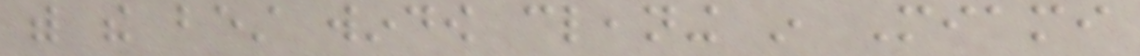with the best window cleaning in Miami
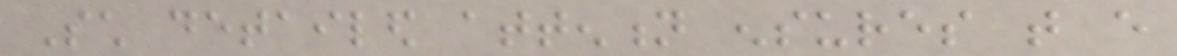Such detailed attention ensures that every
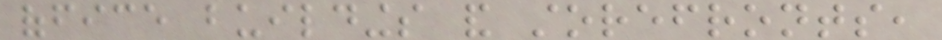office buildings and storefronts,
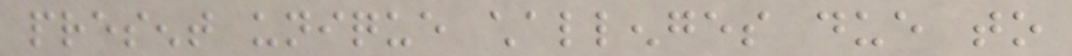present unique challenges due to
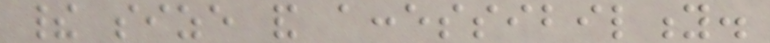their size and accessibility.
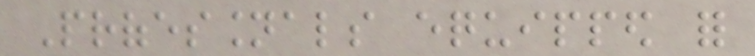Professionals equipped for
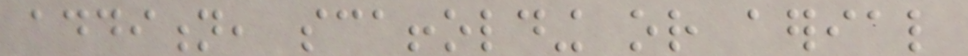addition, scaffolding or aerial
